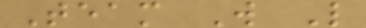Team W L
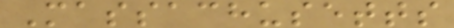Massachusetts
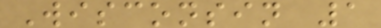Wisconsin 1
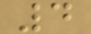4
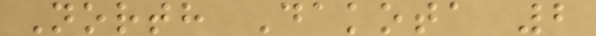North Dakota 2
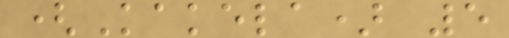(Kakela) 5
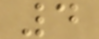4
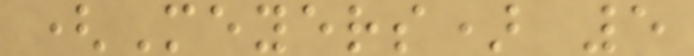(Meyers) 5
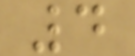4
